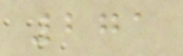271
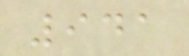941
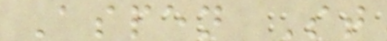Aspen St
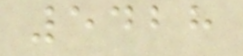5428
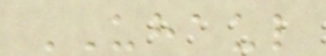UHAUL
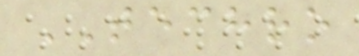TECHRO
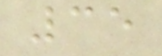35
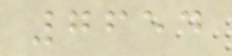7654
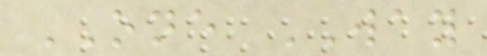ONE WAY
